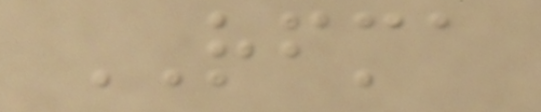RFMA
